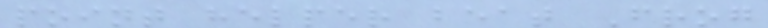point helper beat Frog
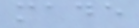made
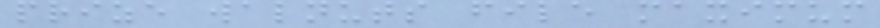prize walnuts file maximum
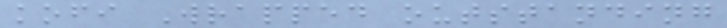kofi Wrapped outstanding
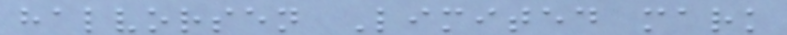halvorsen Limited mark
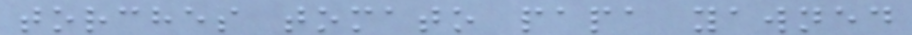torches tomato papa yawned
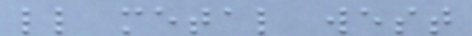ll metal west
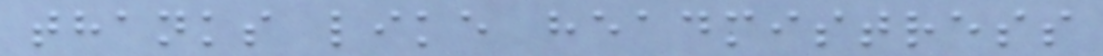thanks like headmistress
